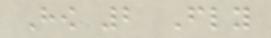How 2 Fly
